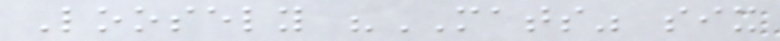Loosely "MATS" six
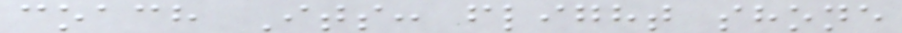coach Its: flight shone
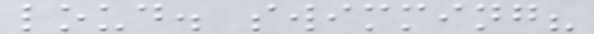loud. swimming?
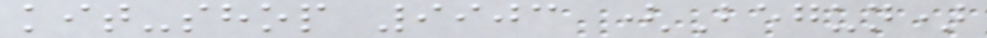kit-shop 9903 (Begun)
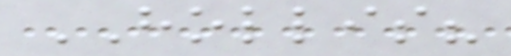HOLLIS?
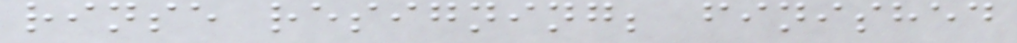rinse resigning; finished
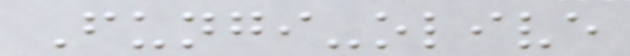Fungi-olive
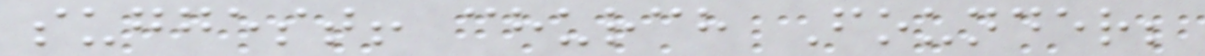suggest! church Founder;
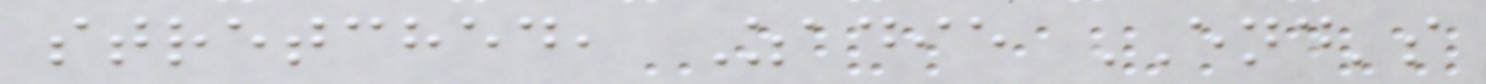stretched, Zadie END's
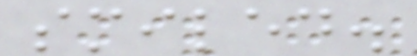smiled.
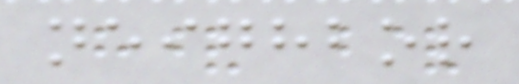neighbor
